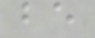be
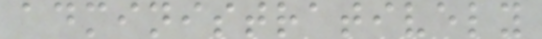administratively
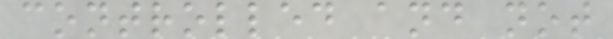controlled and not
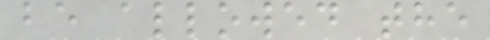be allowed the
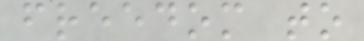freedom to
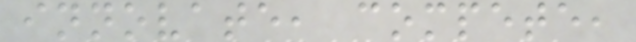innovate, compete,
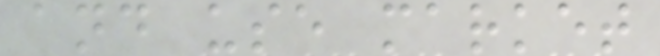and use market
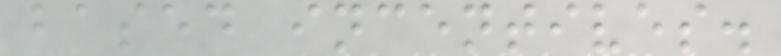based incentives.
